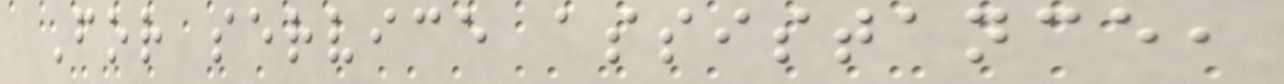For service assistance,
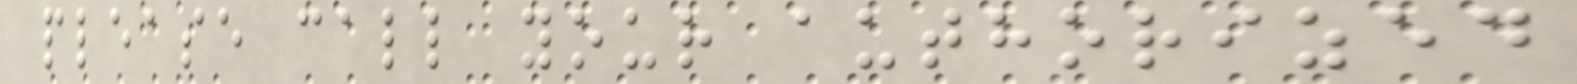please call your authorized
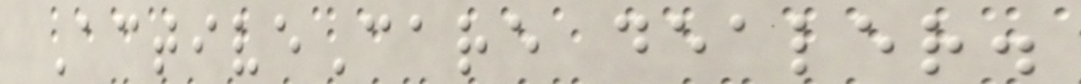ActiveCare dealer.
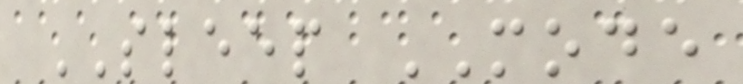SLEEP MODE
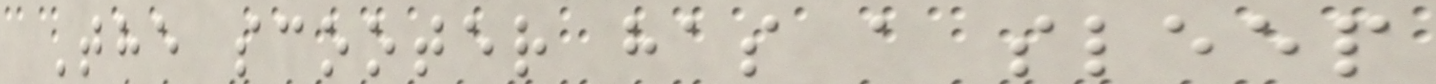The scooter has a sleep
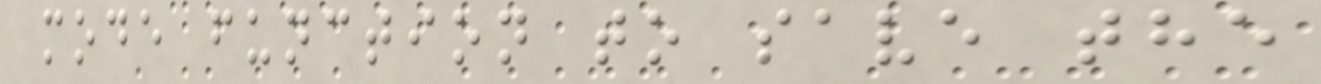mode function to save the
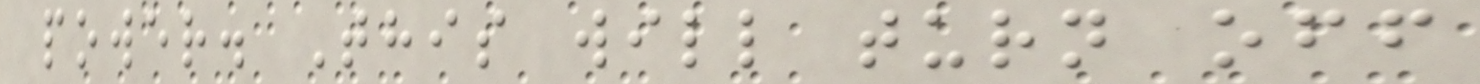power. This will turn off
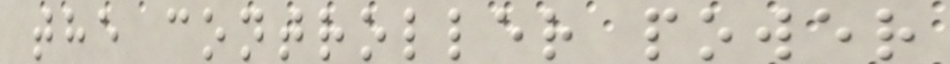the controller power
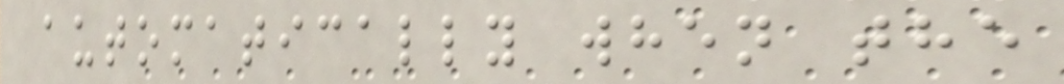automatically when the
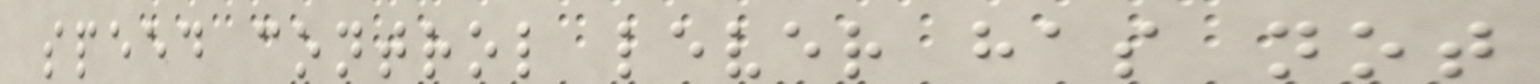speed control lever has not
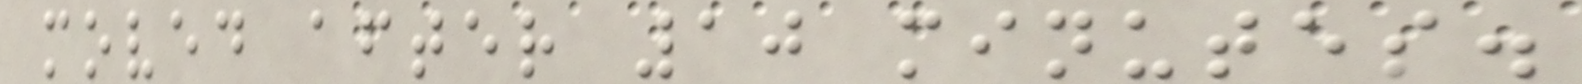moved after 10 minutes.
